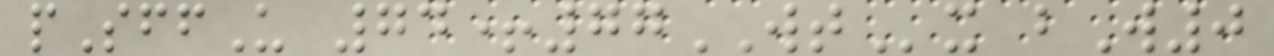pSffU 74+77WTx bW0
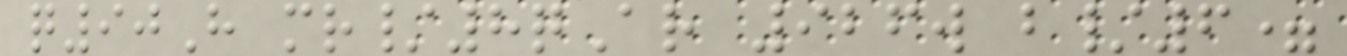q90H mr/8qAr 926w b/6=
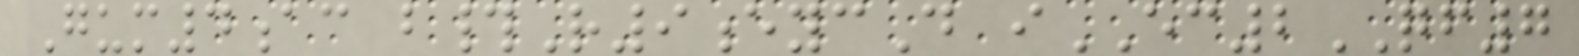Gum4ac b#R9eycD iEC2QF7
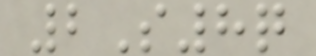2S8q
